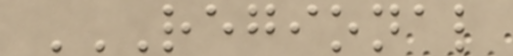REGIONAL
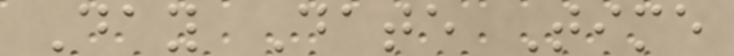Day Date Time
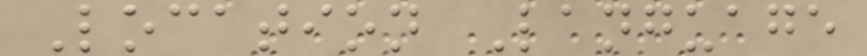Location Language
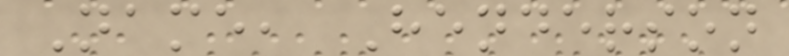Name, Henderson
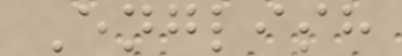English
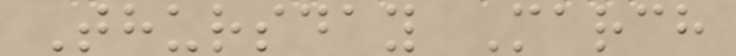Thursday March
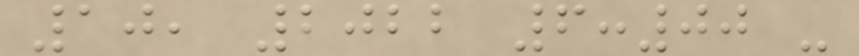10, 2022 6:00 -
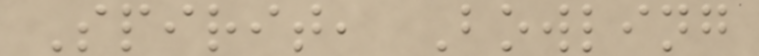Spirit, Bowling
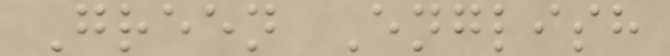Green English
